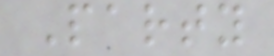Party
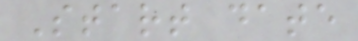Start date
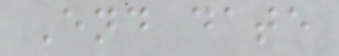End date
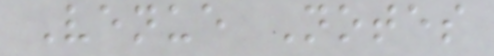Venue Notes
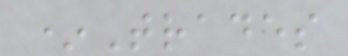*Trades
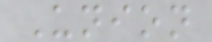Union
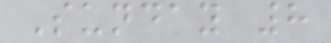Sunday 8
